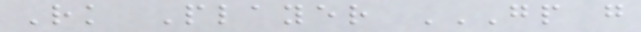Rk Player GP G
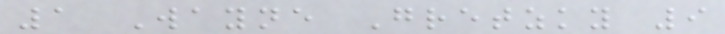1 Wayne Gretzky 9
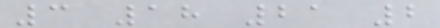3 18 21 2
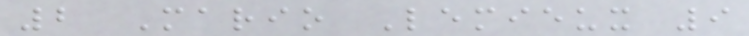2 Mario Lemieux 9
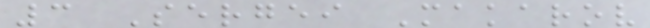3 Sergei Makarov
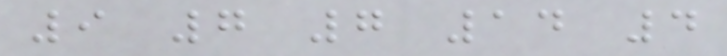9 7 7 14 4
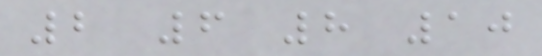2 6 8 10
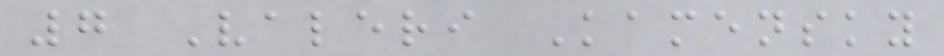7 Valeri Kamensky
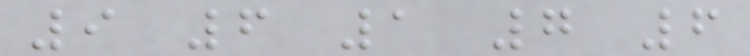9 6 1 7 6
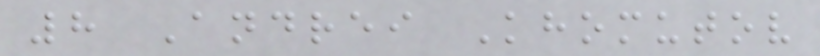8 Andrei Khomutov
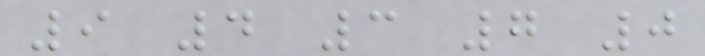9 4 3 7 0
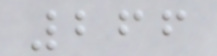266
